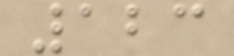123
